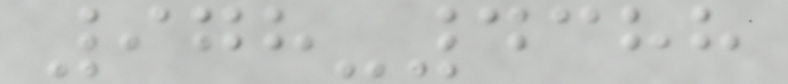978-4388
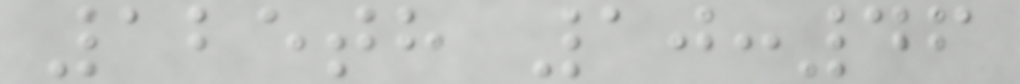125th 10:46
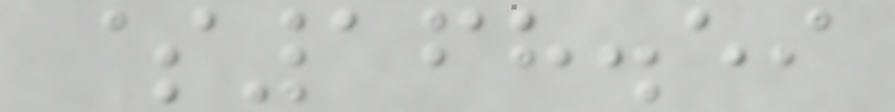$168.59
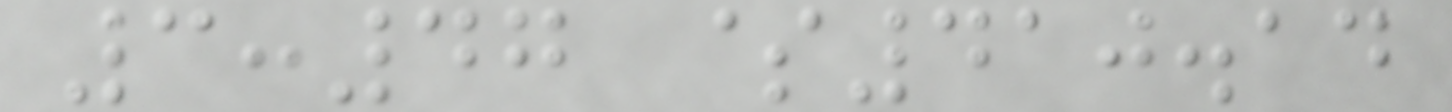3:47 $410.14
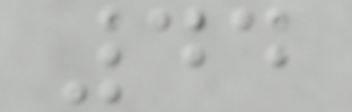44
